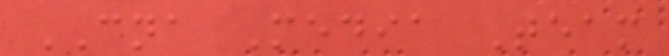CNA Media Team
